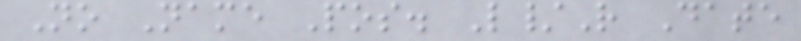No Name Pos. L/R Date
